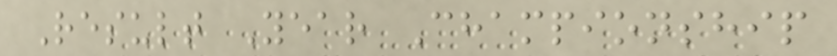Result Year Championship
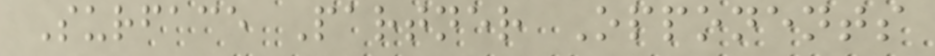Surface Partner Opponents
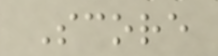Score
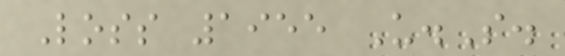Loss 1955 U.S.
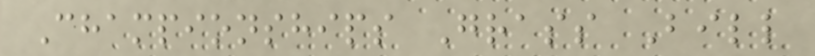Championships Grass Bill
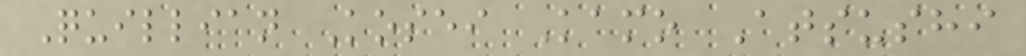Quillian Kosei Kamo Atsushi
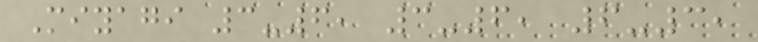Miyagi 3-6, 3-6, 6-3,
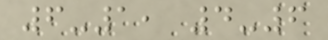6-1, 4-6
